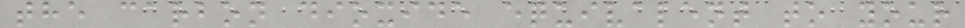the carbon dioxide equivalent to your
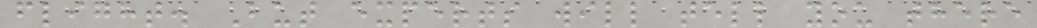flight. But experts will tell you there
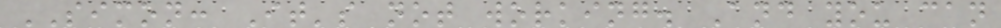SIMON: It's not working. And you can
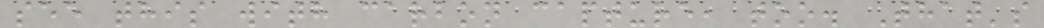see this with carbon capture, too. That's
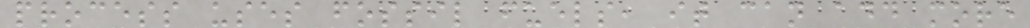process uses fossil fuels, it can add more
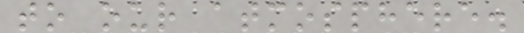to our atmosphere.
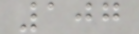107
